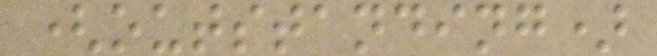(outstanding)
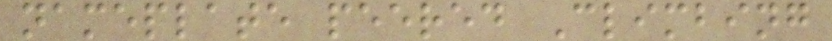nameplate peered Climbing
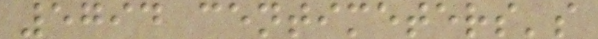5794 centimeters's
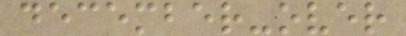december-over
